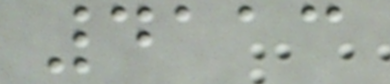4113
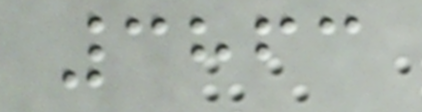3863
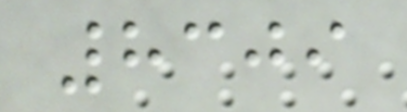8309
